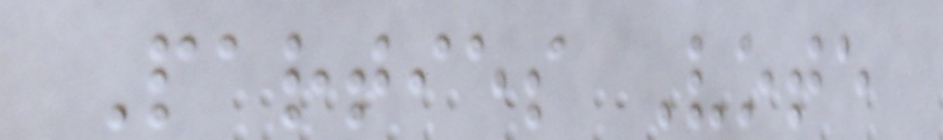Parties Vote
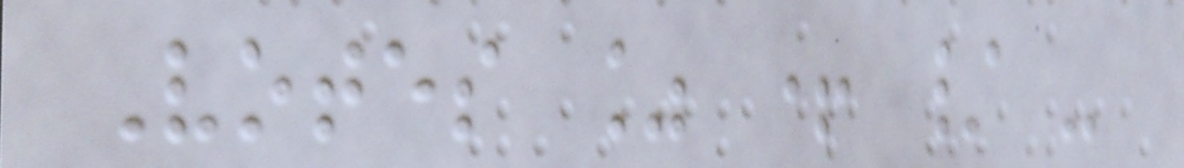Votes % + / -
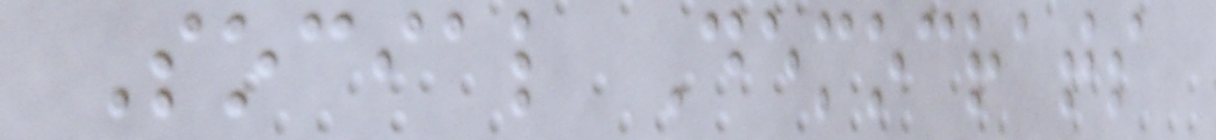Social Democrats
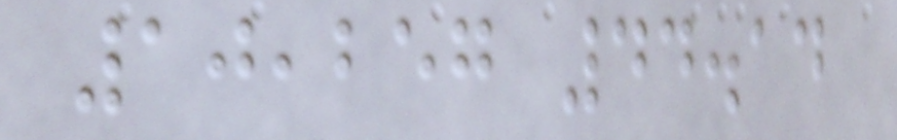10,257 44.14
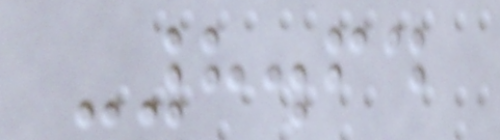-8.64
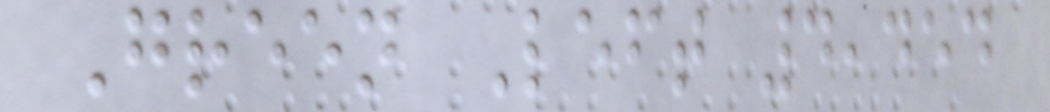Green Left 4,454
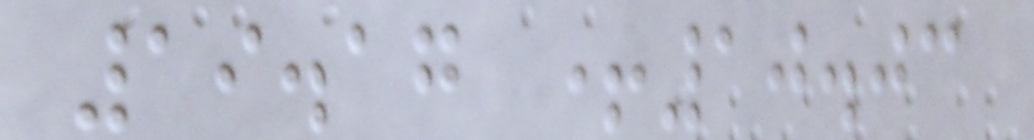19.17 +10.03
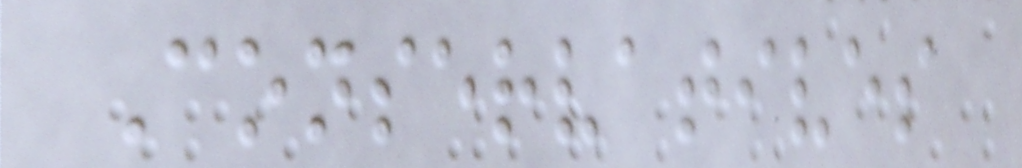Conservatives
